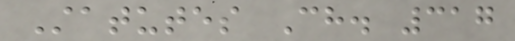Statutes Ch. 317
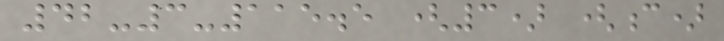42-3-115.5 (3) (c)
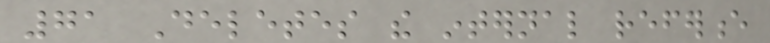71 Deletes the internal reference
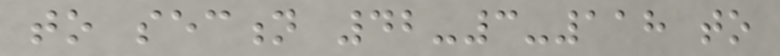to section 42-3-118 to
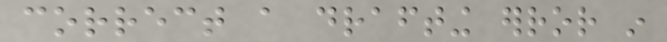correct a drafting error in
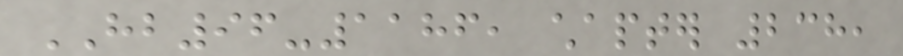HB96-1186, chapter 238,
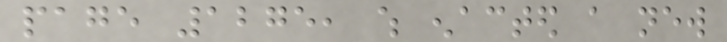page 1275, which enacted a new
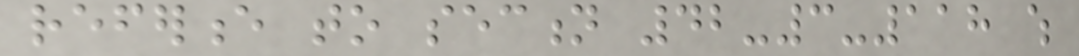reference to section 42-3-118 which
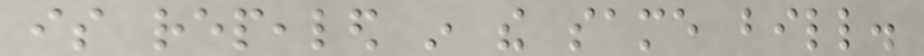is repealed in the same bill.
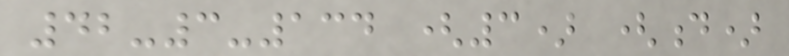42-3-134 (3) (d)
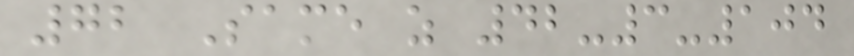72 Same as 42-3-104
